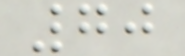70
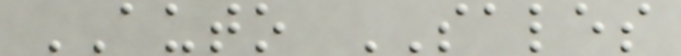AUTO SALES
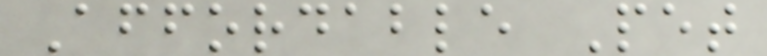Affordable Pet
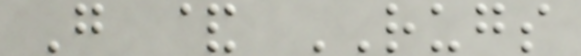G & RUGS
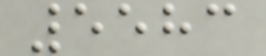5583
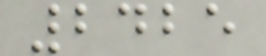2425
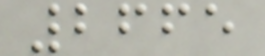2665
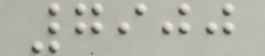7900
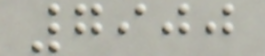7900
